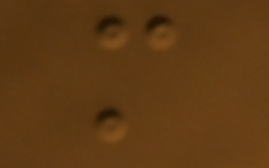m
